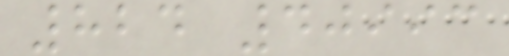824 40993
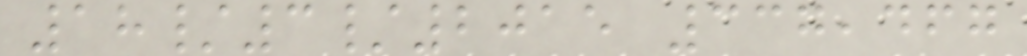18/3/2015 337,467
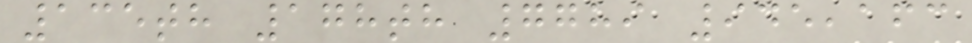135th 178th 7789 945,163
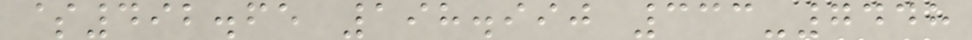$492.65 198.990 333-7448
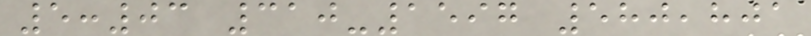5:03 310-1597 580,801
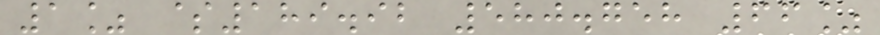1% $189.92 580.758 66%
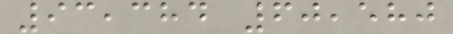93,384 60,580
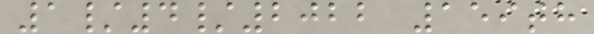1/4/2022 159th
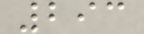293
